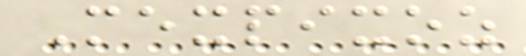Mexpixoz
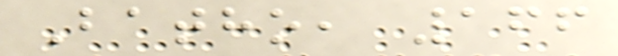Batho, 166
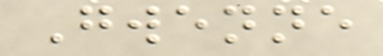Gwenne
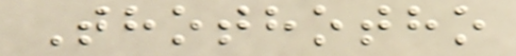Thothotho
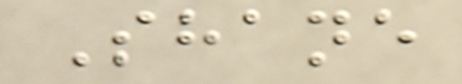Shane
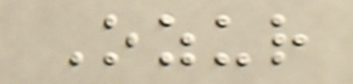Ozur
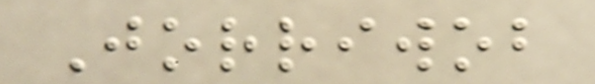Jorriwob
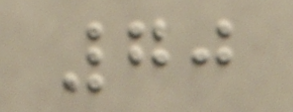70
